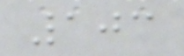103
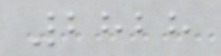2828
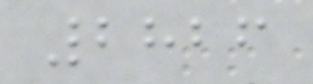2826
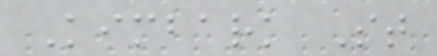Kimbark St
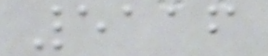5116
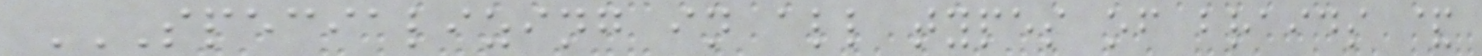SPECIALIZING IN ALL TYPES OF BRAIDS &
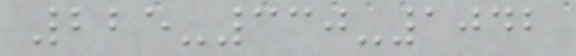225-330-1042
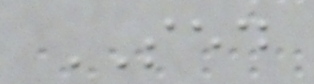SED
